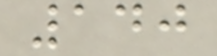140
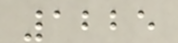1225
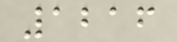1216
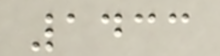1433
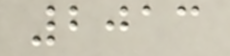2013
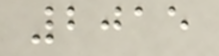2015
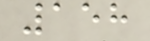158
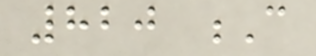820 C
